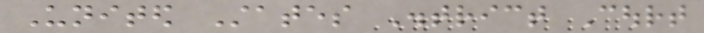United States District Court
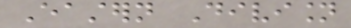Eastern Division
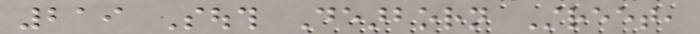219 South Dearborn Street,
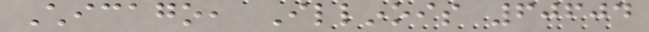Chicago, Illinois 60604
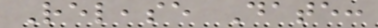Release Date:
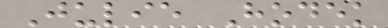Julie Hodek
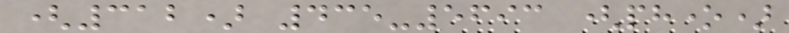(312) 435-5693 (phone)
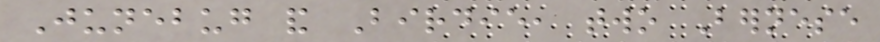Junebug and Birdie, two Bernese
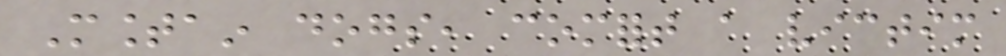Mountain dogs, comfort a victim
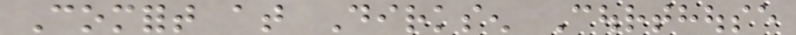Comfort at Dirksen Courthouse
